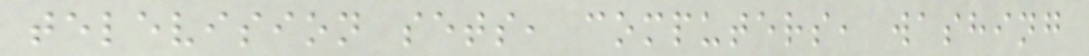television sets, computers, washing
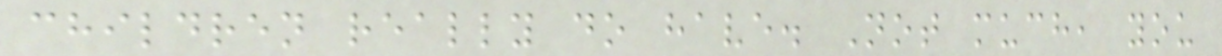children really do have. Not much, you
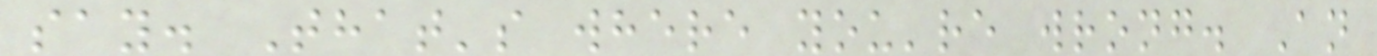say. That's where you're wrong. An
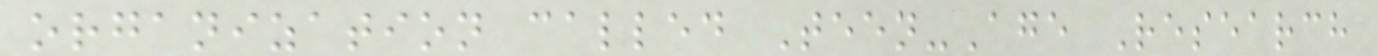organization called Teen-Age Research
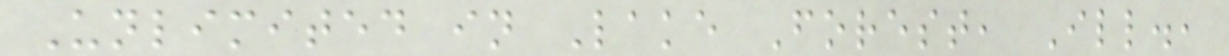Unlimited in Lake Forest, Ill.,
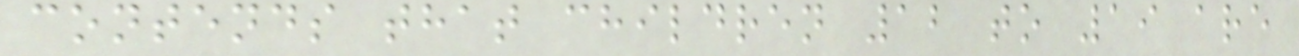contends that children 12 to 19 are
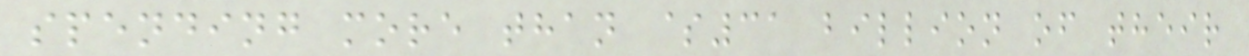spending more than $31 billion of their
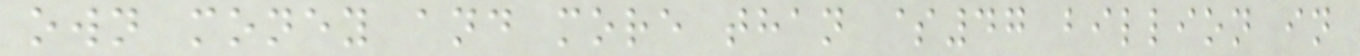own money and more than $47 billion in
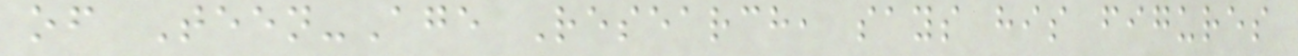of Teen-Age Research, says his figures
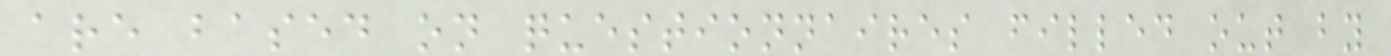are based on questionnaires filled out by
